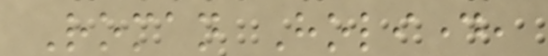Roman Holiday,
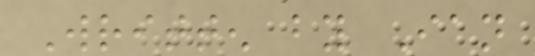Written by Ian
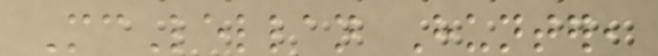McLellan Hunter,
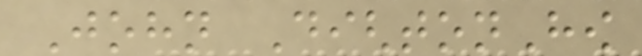John DightonHow
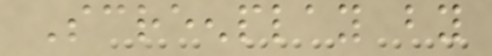Screenplay by
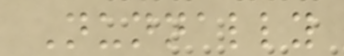Nunnally
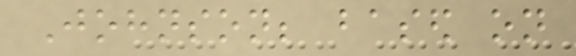Johnson; based on
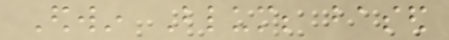Edwin Blum; based
